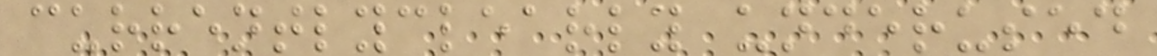currentlyclearly underused
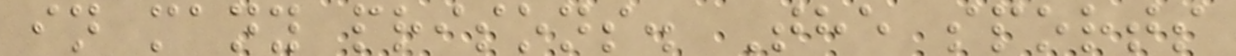in many prisons. The sports
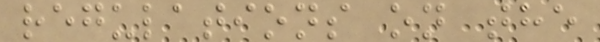regulations on the
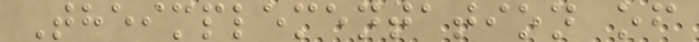Theimplementation of
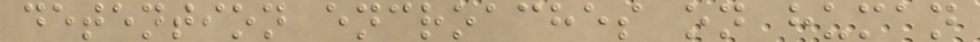detention encroaches on human
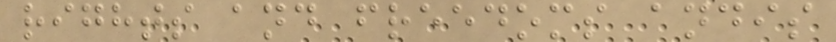rights and freedoms andis
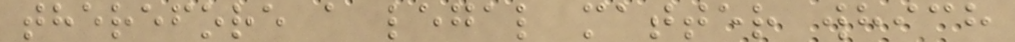therefore a legal matter which
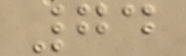74
